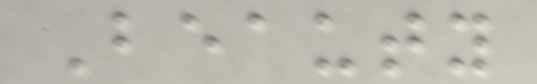Beauty
